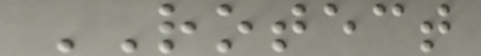ROTECT
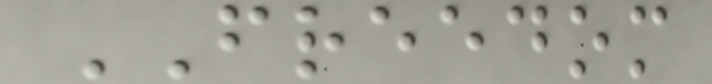FREEDOM
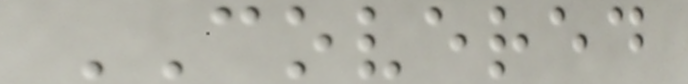COVERED
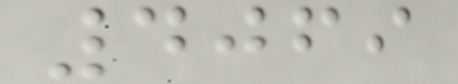4069
